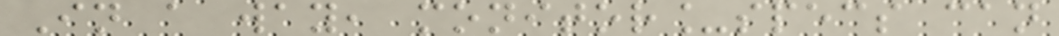In a way, monitor_specs can
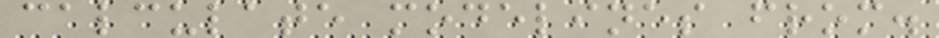calculate modelines from.
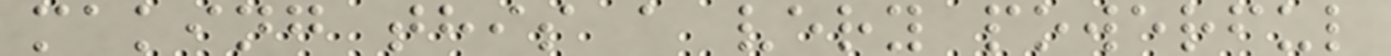making this a very powerful
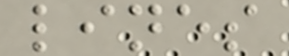lines
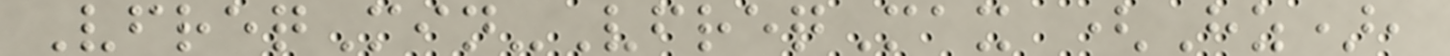VfreqMin-VfreqMax (Hz),
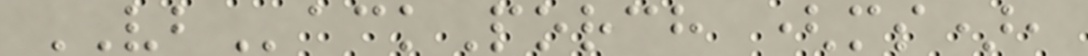VBackPorch (ms),
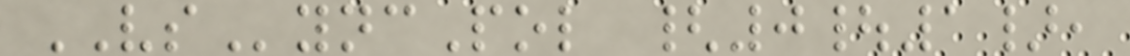VSyncPol {0|1},
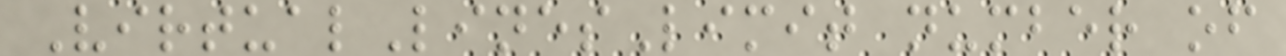VirtualLinesLimit number of
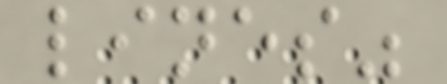lines"
